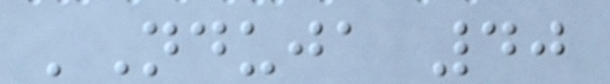'Nduja 40
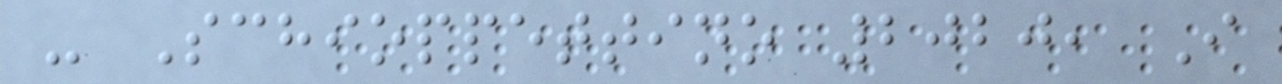- Schioppettino 2020, I
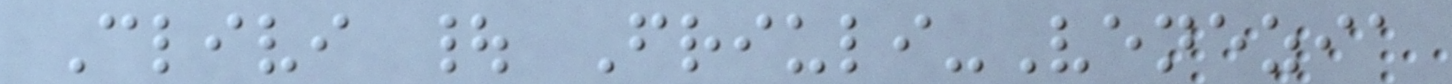Clivi | Friuli-Venezia
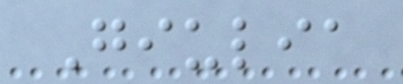Giulia
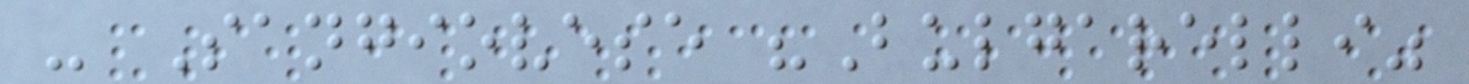- Sangiovese "Bulgarelli"
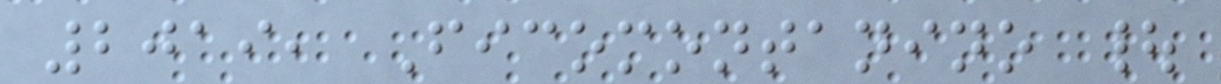2019, Ficomontanino |
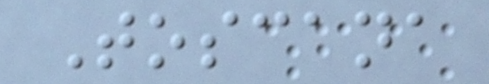Toscana
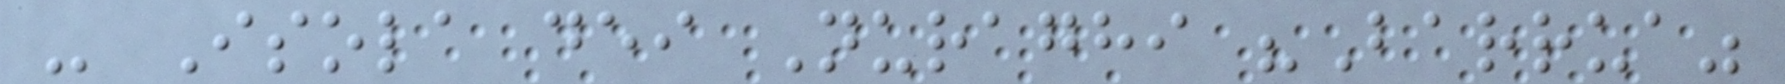- Isola dei Nuraghi "Barrua"
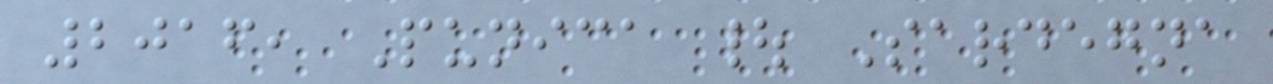2016, Punica | Sardegna
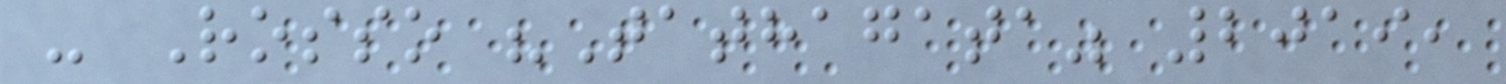- Rosso "Tathagata" 2019,
